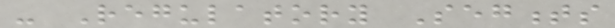- Regulatory Segments
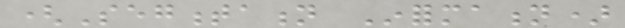(Segmentation Information)
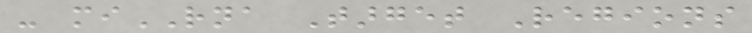- miRNA Target Regions
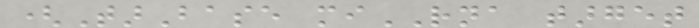(TarBase miRNA target
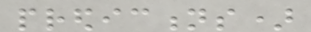predictions)
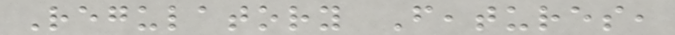Regulatory Features,
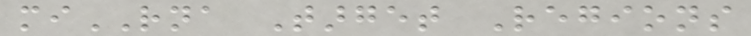miRNA Target Regions
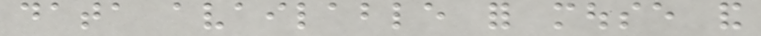data available for mouse and
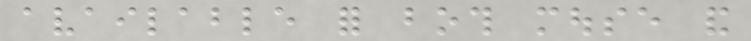available for both mouse and
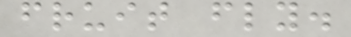fruit fly.
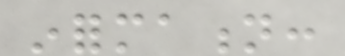information:
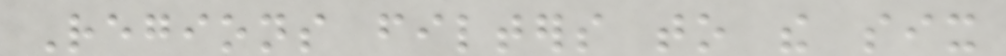Regions filters to the six
